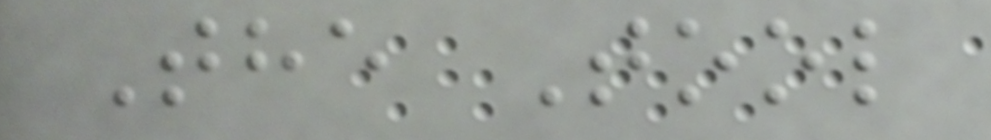The Tool
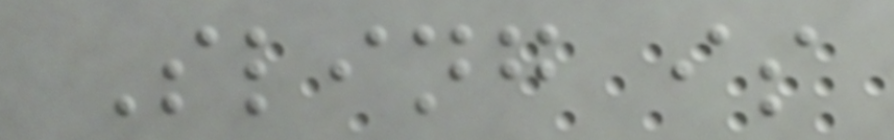Sling is
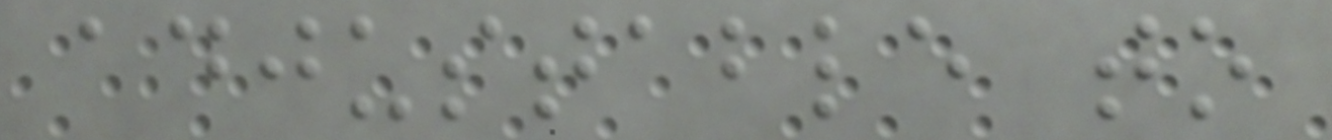adjustable to
